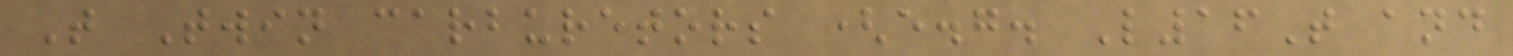T Twin carburetors (e.g. L16T and
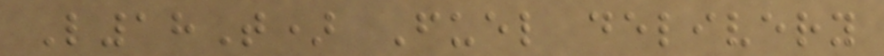L18T) Fuel delivery
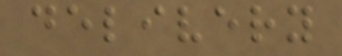delivery
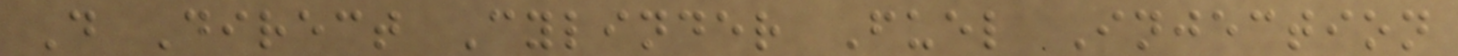D Direct Cylinder Fuel Injection
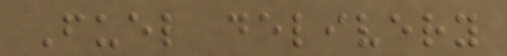Fuel delivery
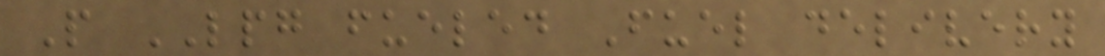P LPG fueled Fuel delivery
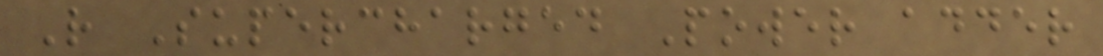R Supercharged Power adder
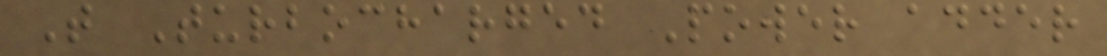T Turbocharged Power adder
